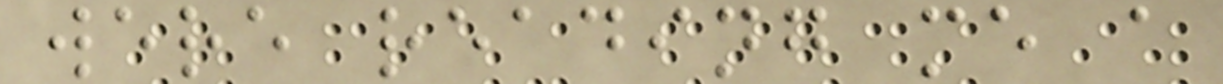were reading me a
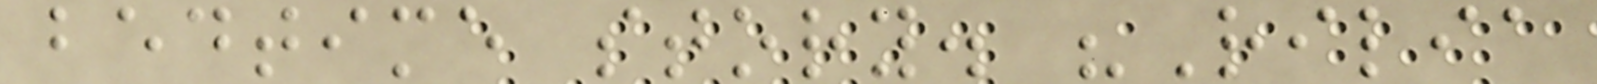bedtime story. "Rilia
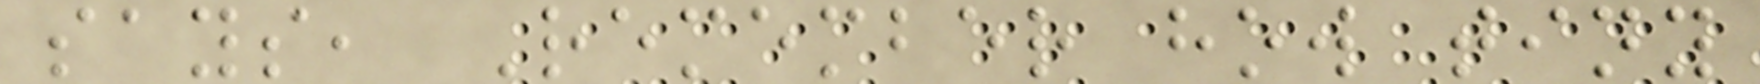says, Remember how tiny
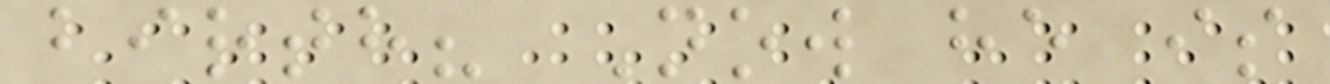birth? Now he is
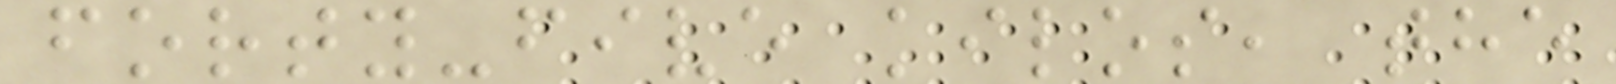forty-five kilos, the
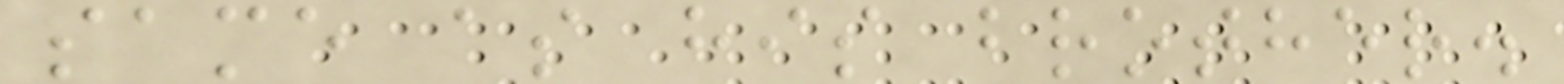same as his brother.
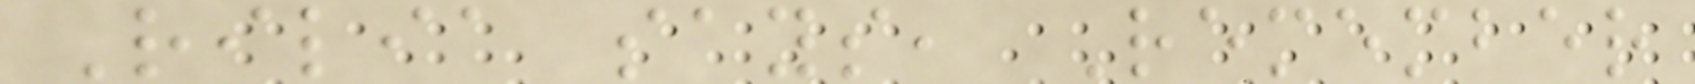Rilia says, Remember
